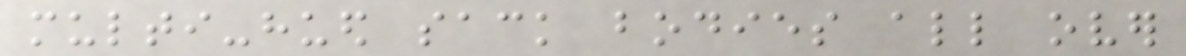multi-hued sack bodies all over
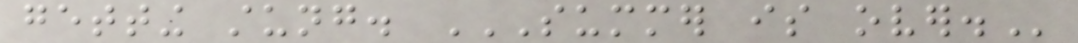getting stung. SUMMER IS OVER.
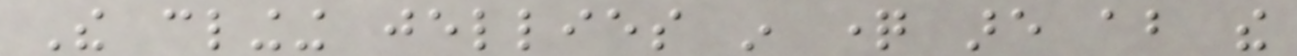The clinging jellies in question are about the
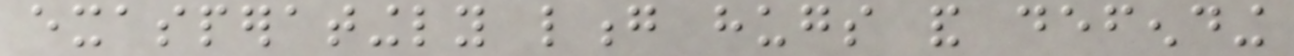exasperatingly long hugs and defending
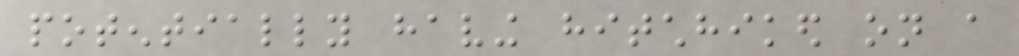potentially having hitchhiked on a
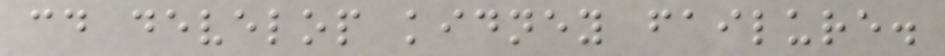could develop kidney failure.
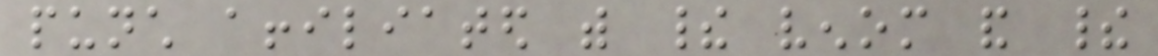punch affiliated with their venom and their
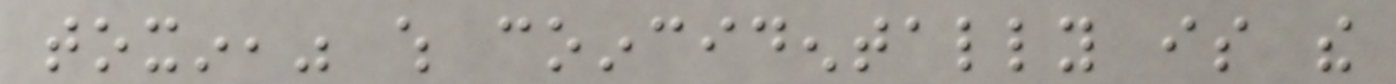toxin," which coincidentally is the
